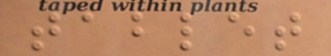tablet
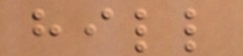hill
